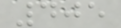405
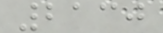2130
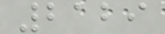2129
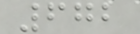672
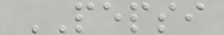PEPSI
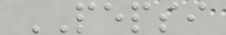PEPSI
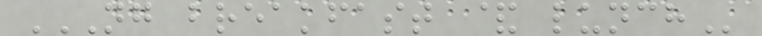NG BREAKFAST & LUNCH
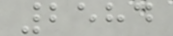2584
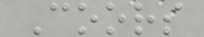Coors
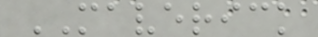MAVERICK
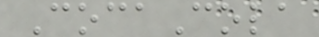CocaCola
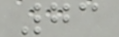73
